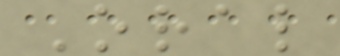Oral
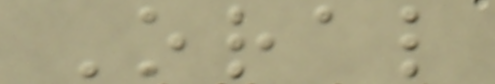Oral
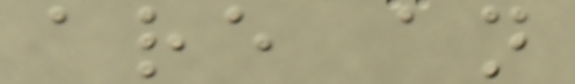are an
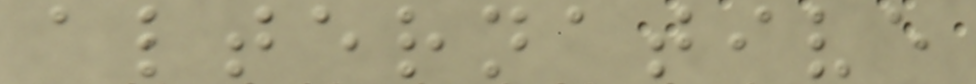alternative
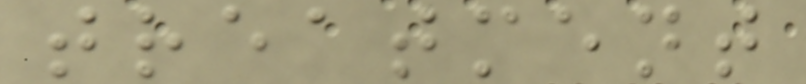treatment
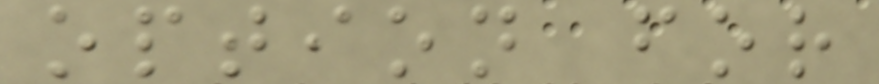option for
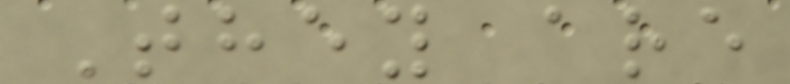They are
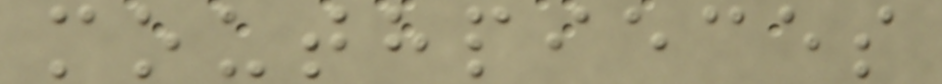mouthpieces
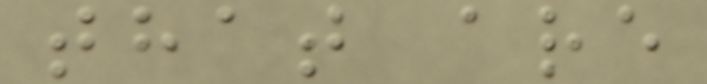that are
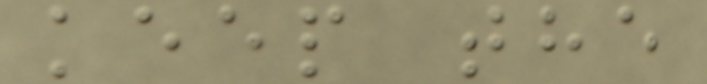keep the
